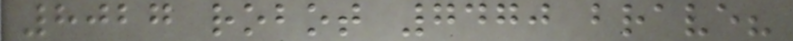8027 robot 7470 brave?
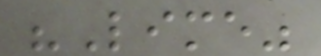"Lime"
